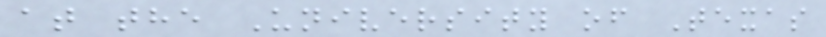at the University of Texas
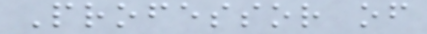Professor of
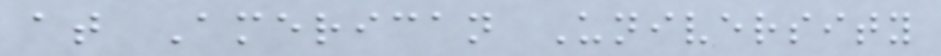at American University
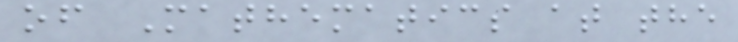of Mathematics at the
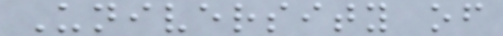University of
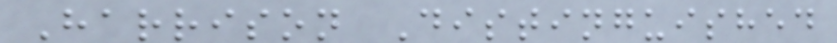Harrison Distinguished
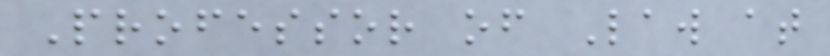Professor of Law at
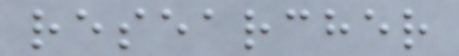researcher
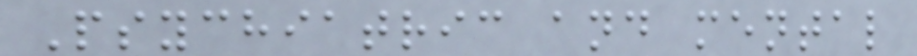Psychiatric and mental
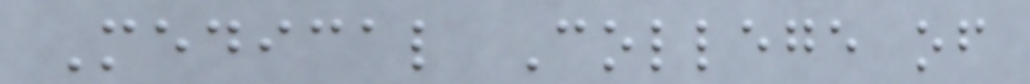Medical College of
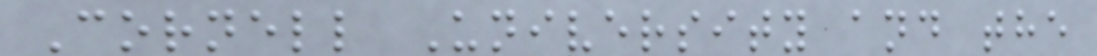Cornell University and the
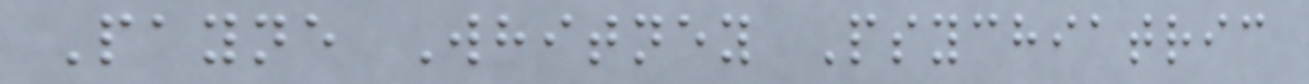Payne Whitney Psychiatric
